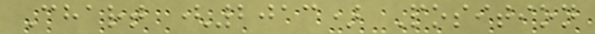Chart (2013) Position
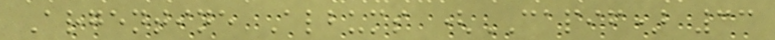Argentine Albums (CAPIF) 33
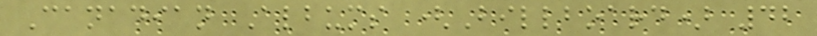Canadian Albums (Billboard) 42
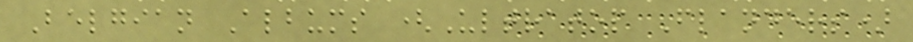Belgian Albums (Ultratop Flanders)
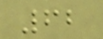62
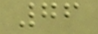76
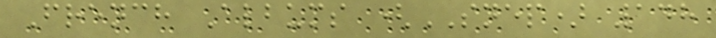French Albums (SNEP) 148
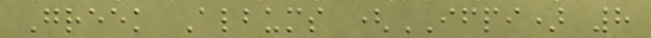Greek Albums (IFPI) 8
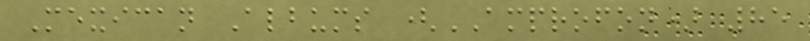Mexican Albums (AMPROFON) 85
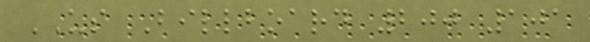US Billboard 200 101
